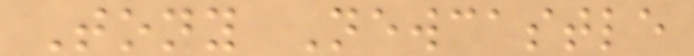Tony Newcastle
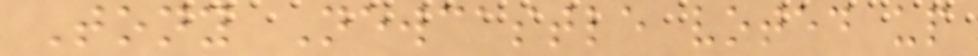Tony Newcastle voted up
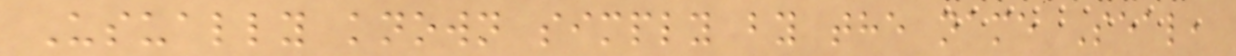Usually known simply by the name Seal,
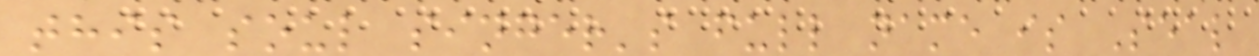this soul singer's full name is Seal
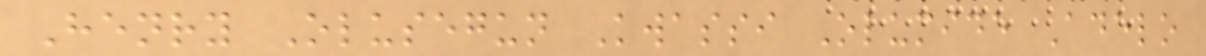Henry Olusegun Kwassi Olumide Adelo
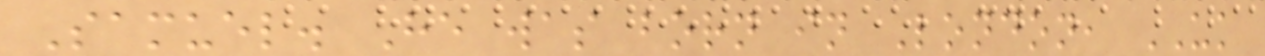Samuel. He was born in London, UK
